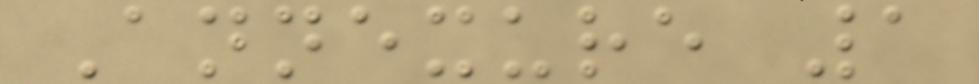Annexure 1
